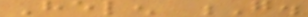Helen G.
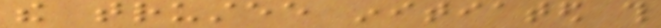the trustee initiated this
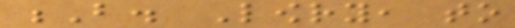B. Lowry, to
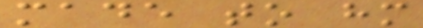made to him
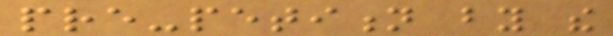pre-petition by the
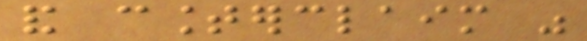and counterclaim was
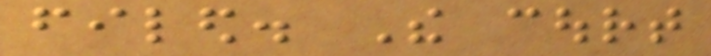filed. The court
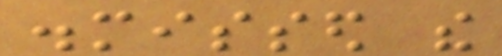dismissed the
